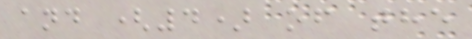and (4) of the
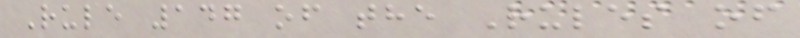Rule 147 of the Rules of
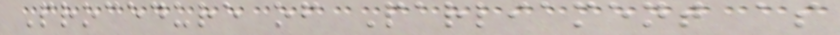Procedure of Parliament as
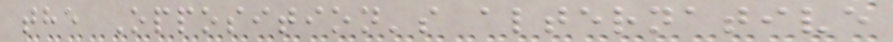the Opposition's alternative
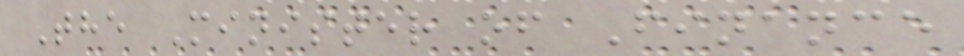The Minister of Finance
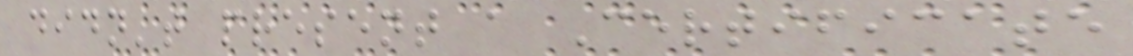didn't present a Certificate
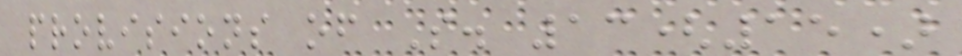provisions of S. 13(15)
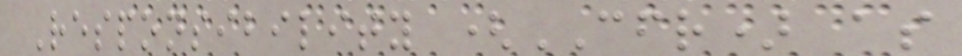Responsibility (CFR) as
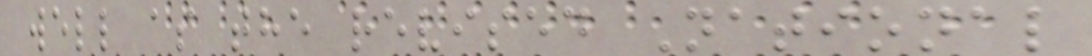well as the revised National
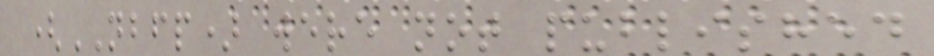(NBFP) were not published
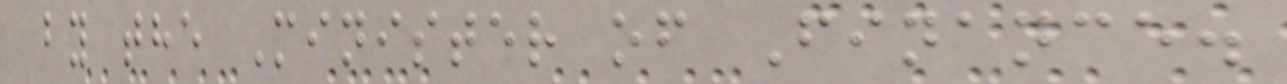by the Minister of Finance.
